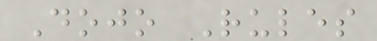Dojo Rules
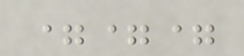===
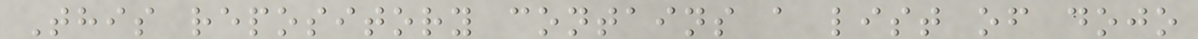This repository contains a list of dojo
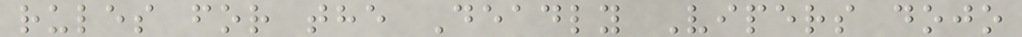rules for the Deadly Vipers dojo
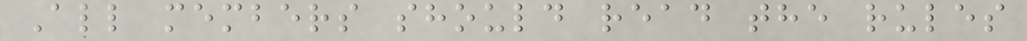All members should read the rules
